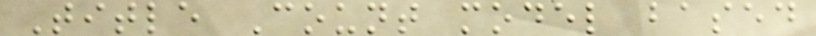Title Count model based
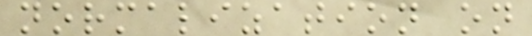normalization on
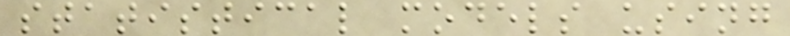statistical models using
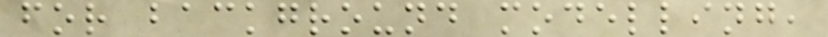for background modelling,
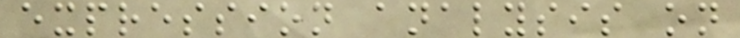expression analysis on
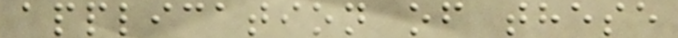application of these
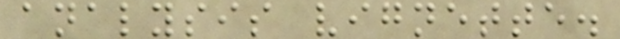analysis vignette.
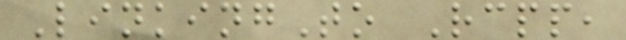LinkingTo Rcpp,
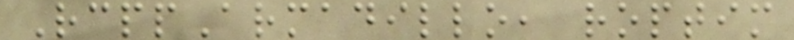RcppArmadillo, roptim
